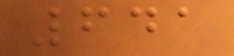641
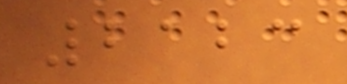2123
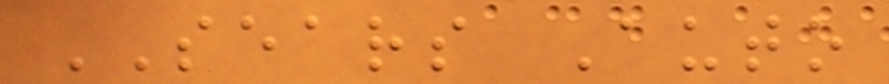SEARS Auto
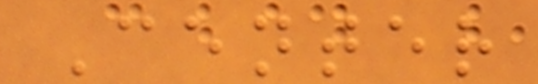Center
